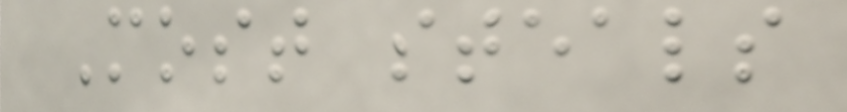Most steals
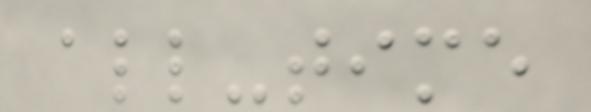all-time
